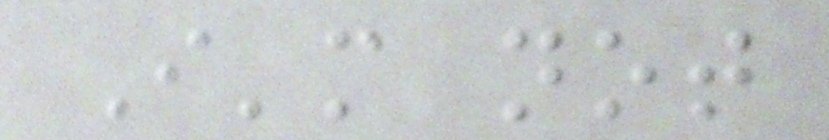I'm not
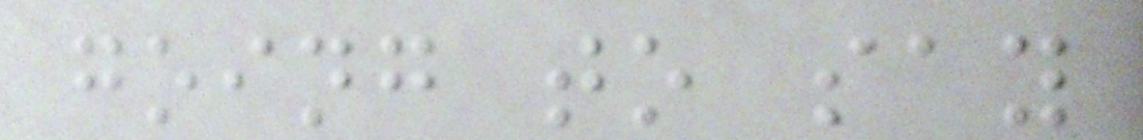going to say
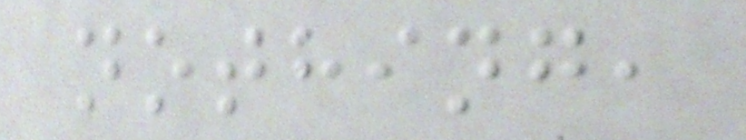nothing,
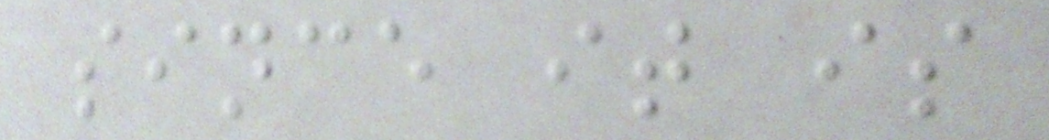since it is
